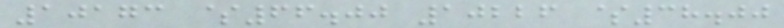10173 $66.00 10226 $38.00
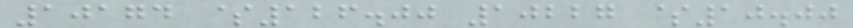10174 $126.00 10227 $10.00
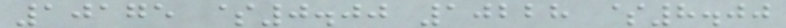10175 $0.00 10228 $8.00
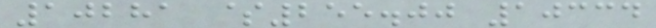10281 $255.00 10334
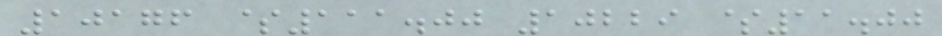10176 $111.00 10229 $11.00
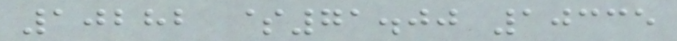10282 $71.00 10335
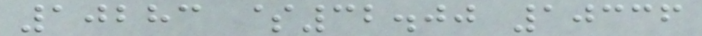10283 $32.00 10336
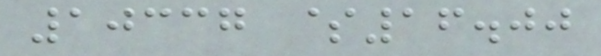10337 $16.00
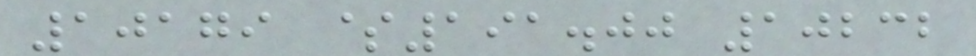10179 $191.00 10232
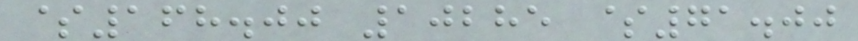$168.00 10285 $71.00
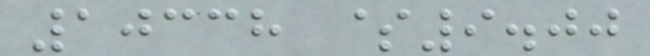10338 $9.00
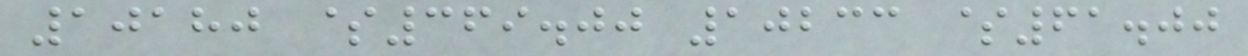10180 $369.00 10233 $61.00
